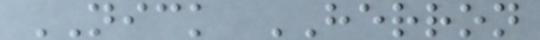NICK HERRON
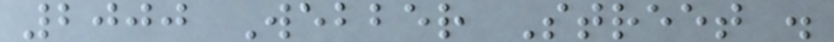2000 Webber Street .
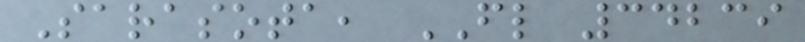Sarasota, FL 34239
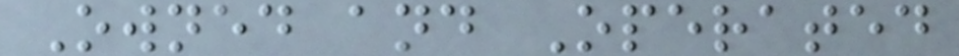Owned and Operated
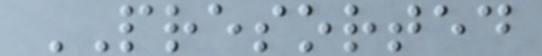PRESORTED
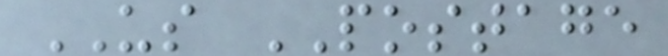US POSTAGE
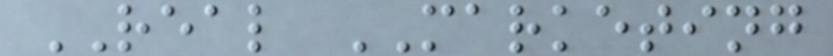REAL MARKETING
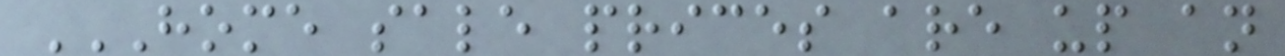HOME SALE PRICES ARE UP AN
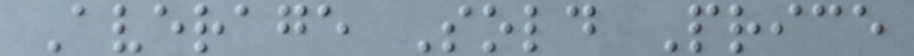Average Sold Price
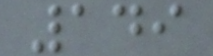149
